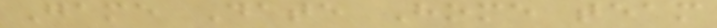Game Date Home team
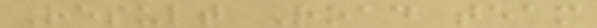Result Road team
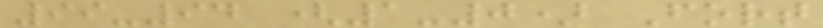99-94 (1-0) Fort
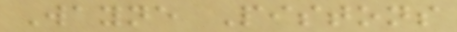Wayne Pistons
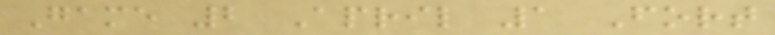Game 2 April 1 Fort
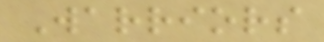Warriors
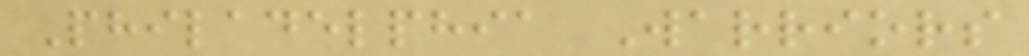Philadelphia Warriors
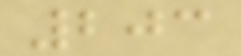203
